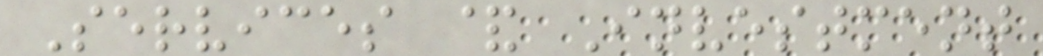Services & Investment
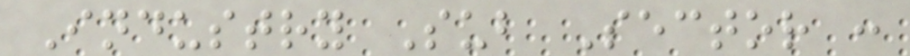Industry Sub Sector :
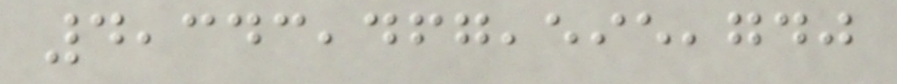4,343,467,595,740
